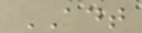ADT
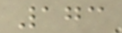173
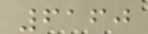6160
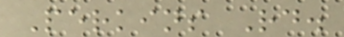Perkins Rd.
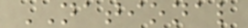NATIONAL
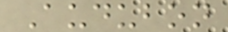Audubon
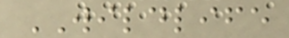WILDLIFE
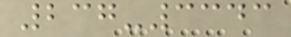237-3343
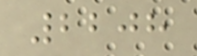2208
